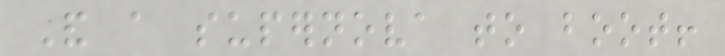And a supernova to boot!
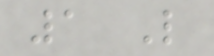1 Like
